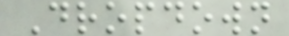Dropdown
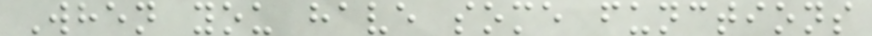When you have some functions
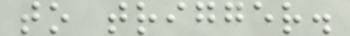to trigger.
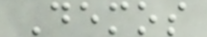Demos
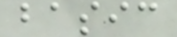basic
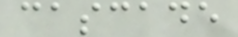cascade
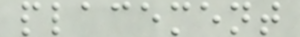placement
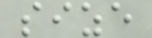size
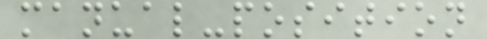manual-position
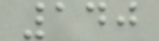140
